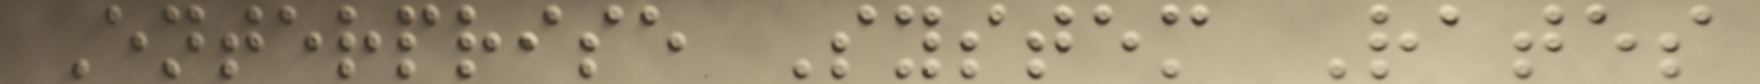Enterprise System Rates
